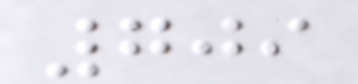709
